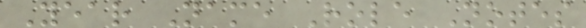Year Name Role Notes
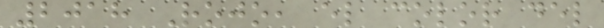2018 Rojo, el color del
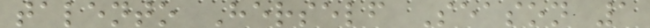talento Herself Season 1
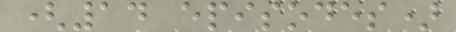(14 episodes)
